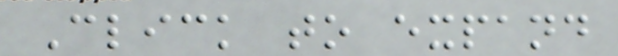Click to expand
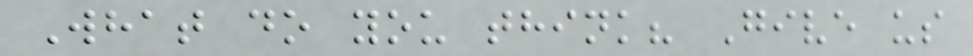What do you think? Give us
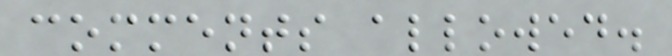comments allowed.
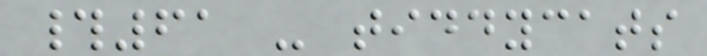#61 - tiddycats
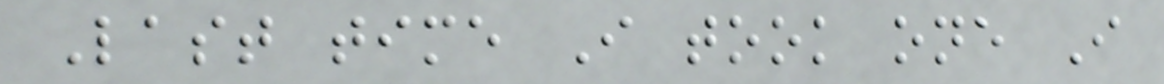Last time I took one I
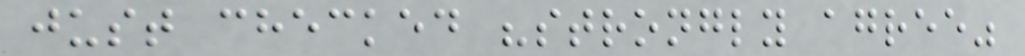just checked "strongly agree"
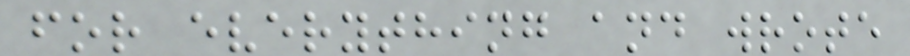for everything and wrote
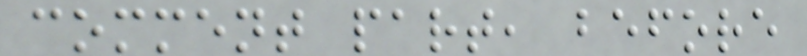comment part, before
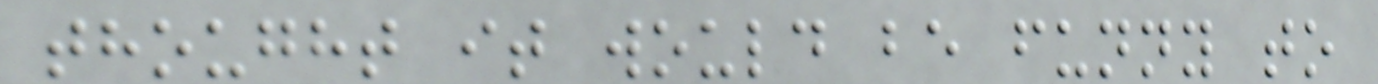thought it would be funny to
